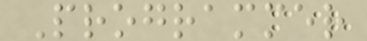Programmer
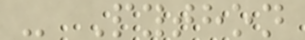- Python
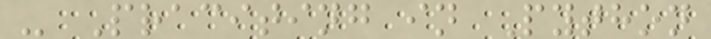- Praciting in Python
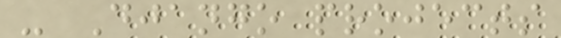- Django projects
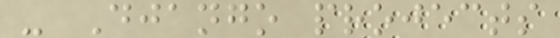- Django projects
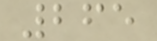265
